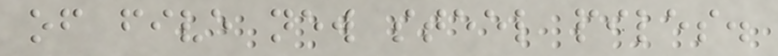of five new steel piles.
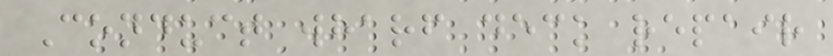Conduct wharf deck repair
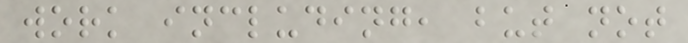work including, but not
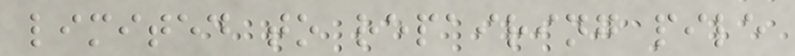limited to repairing pile
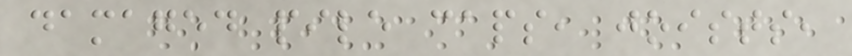damaged pile caps, joists,
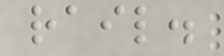rail.
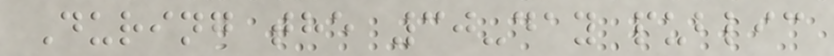During the 30-day public
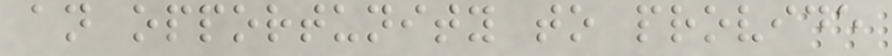an opportunity to provide
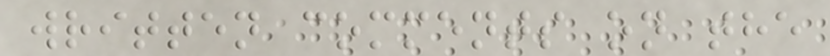written comments on the
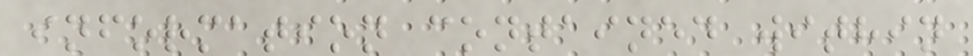information contained within
